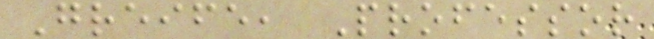Greife, Professor
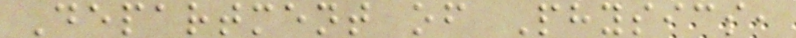Department of Physics,
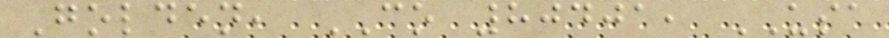Golden, CO 80401, USA
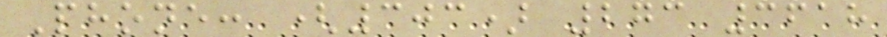Phone: (303) 273 3618
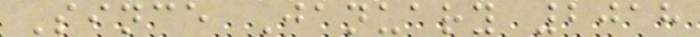Since January 2018
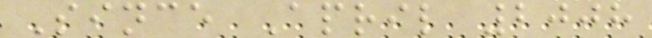Since April 2008
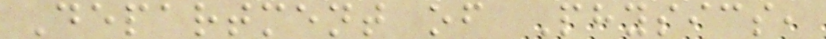Department of Physics,
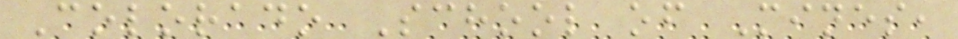Colorado School of Mines,
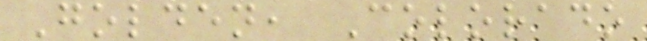Golden, Colorado
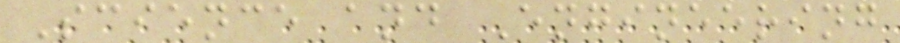Science and Engineering
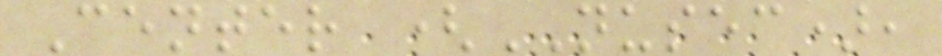Center (NUSEC),
